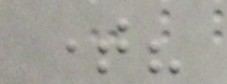time?
